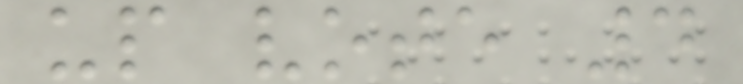up vote 4
